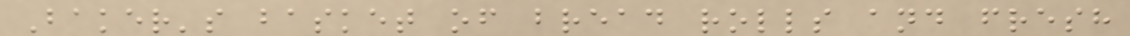Baker's basket of bread rolls and fresh
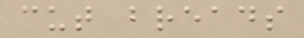cut breads
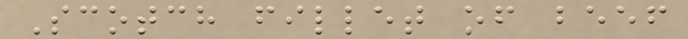Scotch fillet of beef
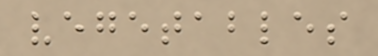vegetables
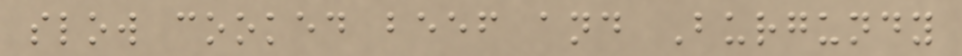slow cooked beef and Burgundy
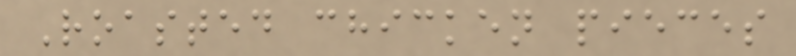Roasted chicken pieces
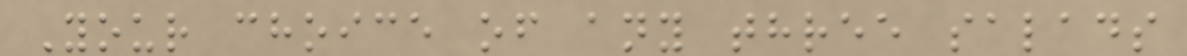Your choice of any three salads
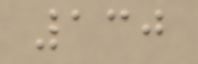130
